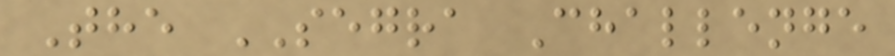The SEGRA Challenge
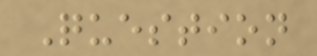Question
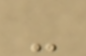-
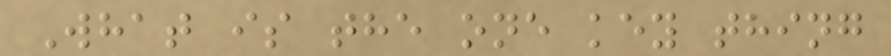What is the one key thing
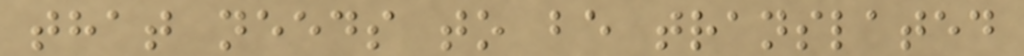that needs to be translated
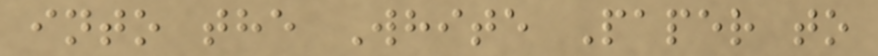into the White Paper to
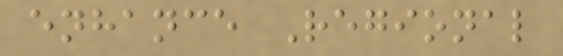enhance Regional
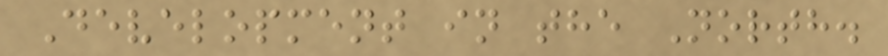Development in the North.
